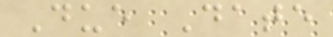Due Date
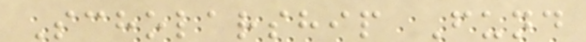Scholarship Fund
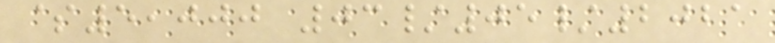$5,000 03/05/2021
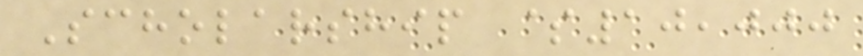Scholarship $10,000
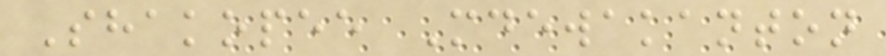Shakopee Mdewakanton
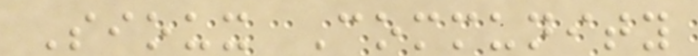Sioux Community
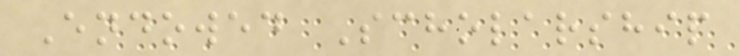Endowed Scholarship
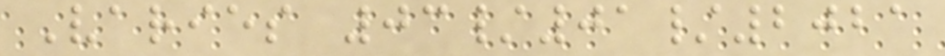Varies 03/01/2021
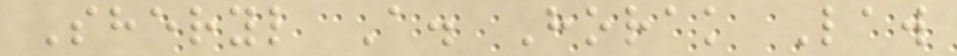Sheryl A. Horak Law
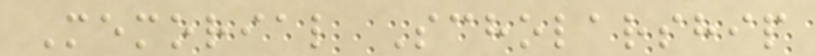Memorial Scholarship
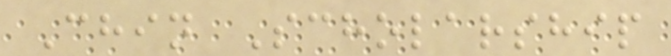Chin Scholarship
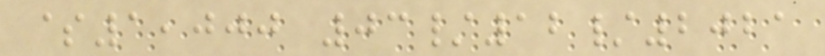$1,000 03/12/2021
